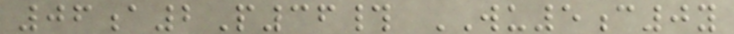06a2P36# WU5c0y
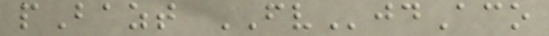pBazt FVjdAco
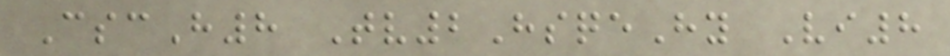CscH8 Tv2HsqeHy Vi8
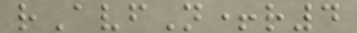rAvfN+r4
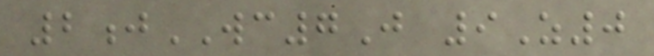2jWC7J 9Z0
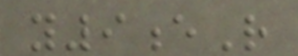y9eR
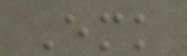Emk
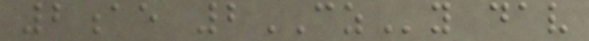2ae 2CZy dav
